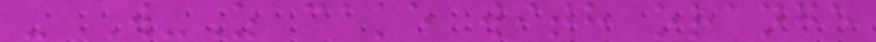- W-Z cake with orange
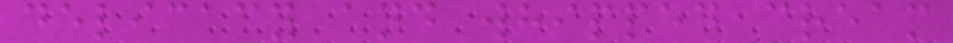delicacy and whipped cream
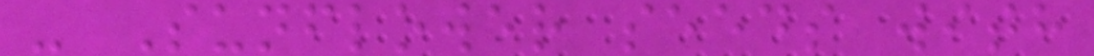- Sunflower seeds with
